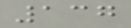137
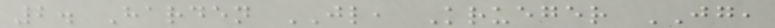2. Harden JL, Krueger JG,
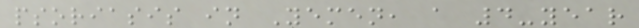psoriasis in Yemen, a 4-year
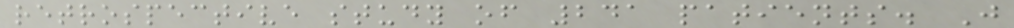retrospective study of 241 patients. J
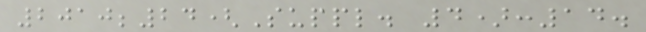2010;24(Suppl. 4):14.
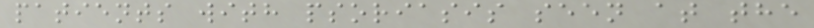patients with psoriasis seen at the
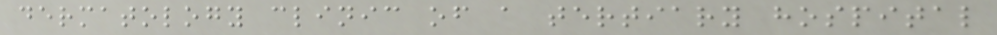dermatology clinic of a tertiary hospital
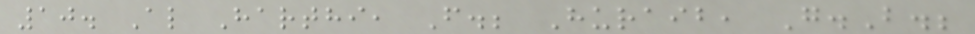10. Al Harthi, F.; Huraib, G.B.;
